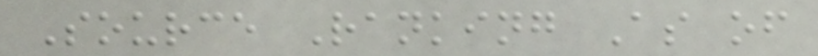Source Ranking As of
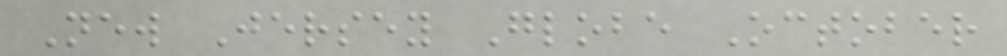New Jersey Globe October
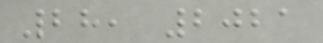28, 2021
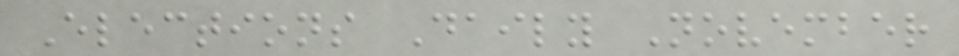Elections Daily November
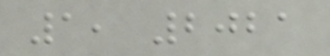1, 2021
